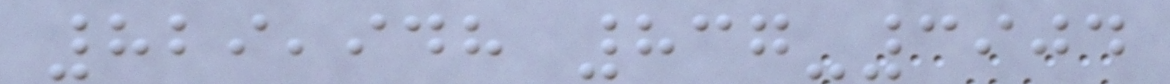829,948 837-3904
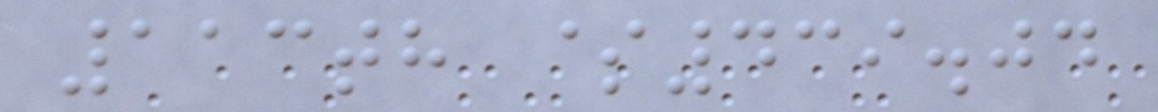113th $439.04
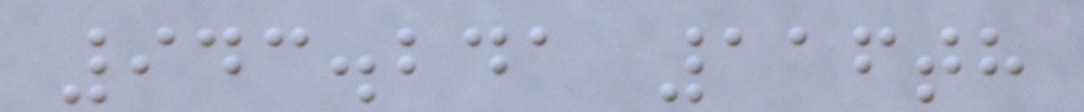943.241 116th
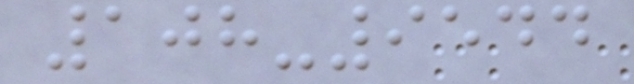108-9544
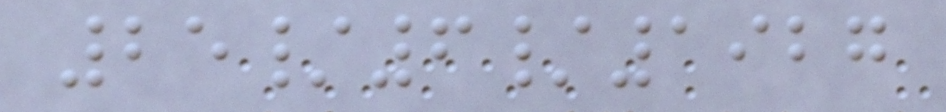25/6/1927
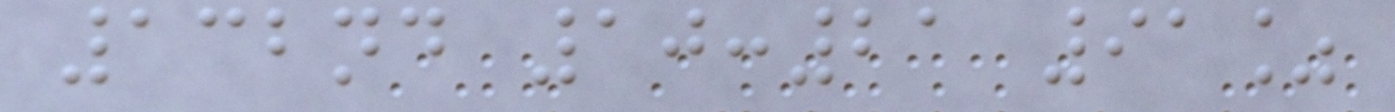132nd 10:21 91%
